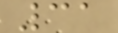31
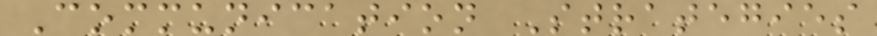Communication Strategies
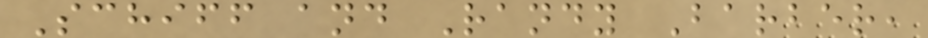Schiff and Randy Barber,
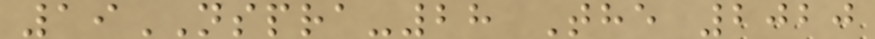19NSPRA-28 The 2020
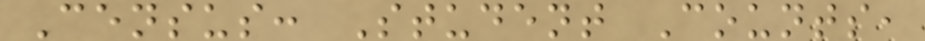Census: Student Counts,
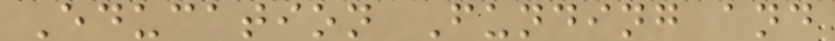Education Funding and
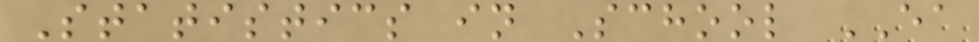Statistics in School EA
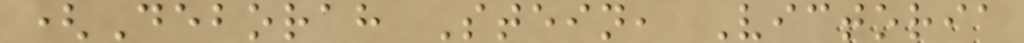(Deborah Stein, Victoria
